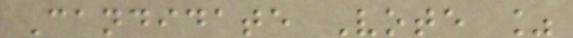Candidate Vote %
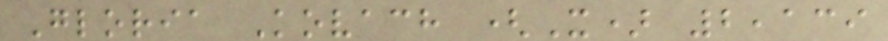Gloria Kovach (X) 2,139
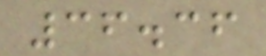36.36
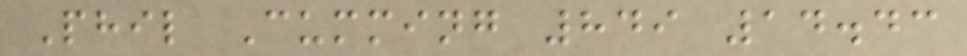Phil Cumming 849 14.43
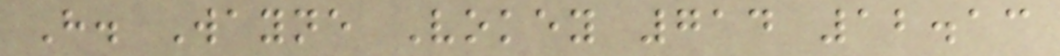H. Wayne Vokey 714 12.13
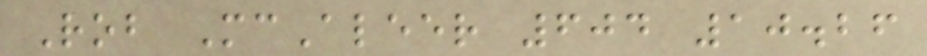Rob McAleer 604 10.26
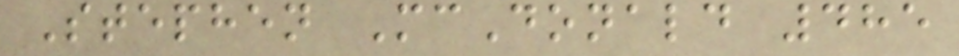Stephen McDonald 485
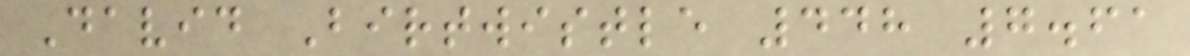David Birtwistle 448 7.61
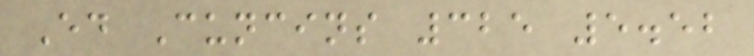Ed Cuncins 325 5.52
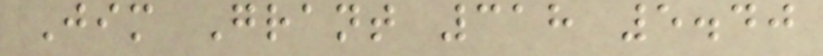Jim Grant 318 5.40
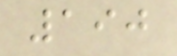190
